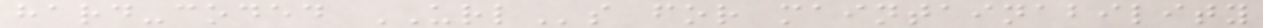hard-coded URLs for maintainability
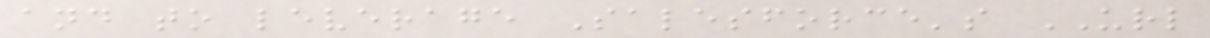and to leverage Salesforce's URL
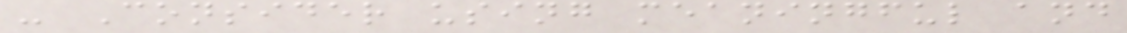- Consider using meaningful and
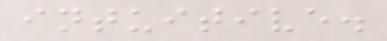intuitive.
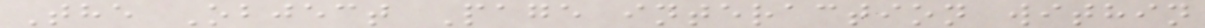The Object Page interaction within
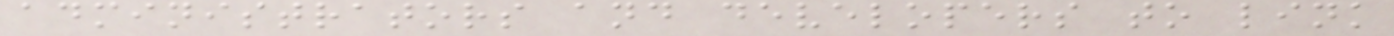administrators and developers to link
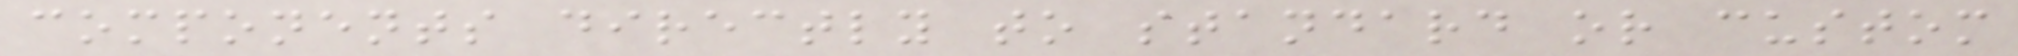components directly to standard or custom
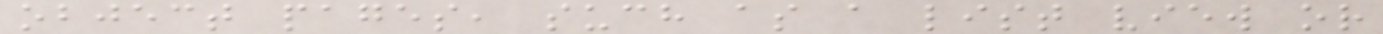object pages, such as a list view or
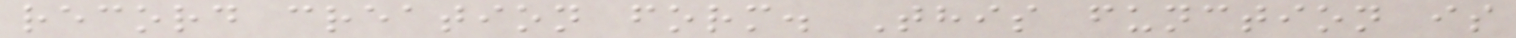record creation form. This function is
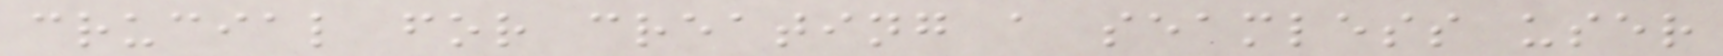crucial for creating a seamless user
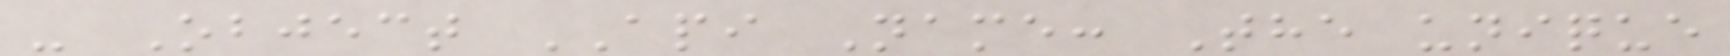- Object API Name: The unique
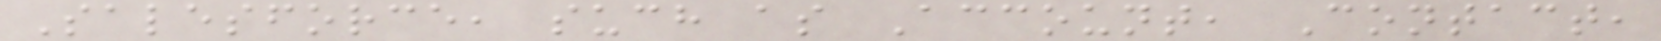Salesforce, such as Account, Contact,
